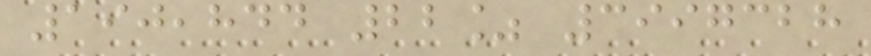190,844 22% 3997328
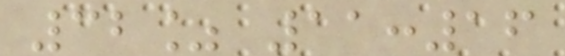32% 11:16
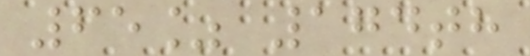65% 174th
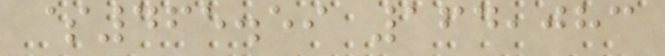$465.59 164,083
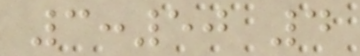3:50 4
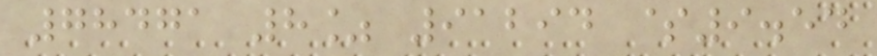78471 8% 91294 $9.54
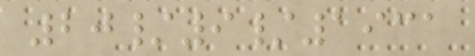20/9/1931
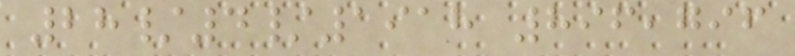28/4/1918 896,796
